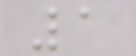1
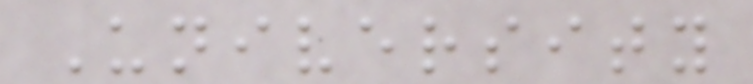University
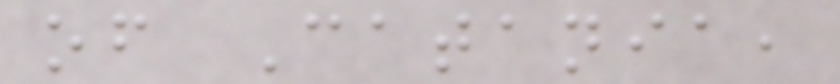of Catania,
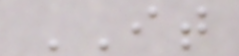IT
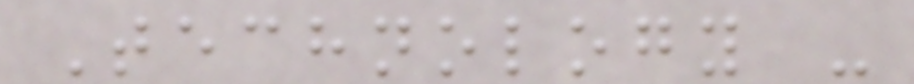Technology -
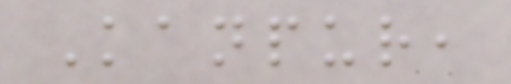Kanpur,
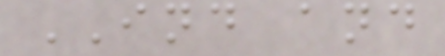IND and
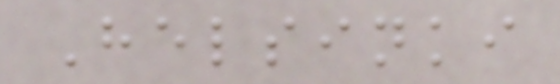Helsinki
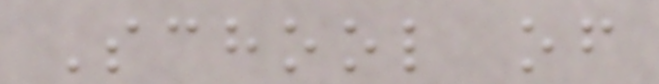School of
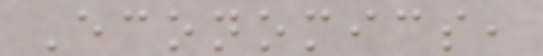Economics,
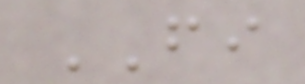FI
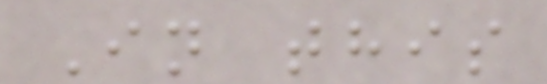In this
